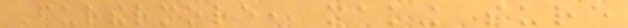Furthermore, making sure
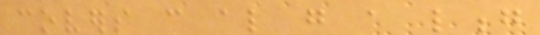covers can also go a long
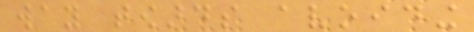way towards avoiding
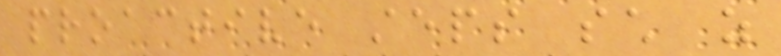proactive steps such as
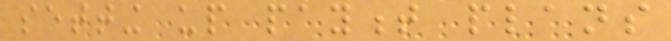setting up payment plans
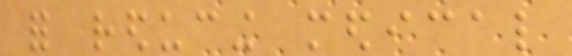for reducing medical
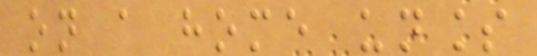on a home unless
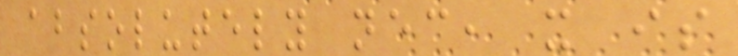absolutely necessary, it is
